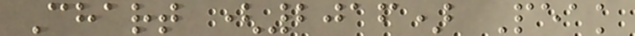Chart (2016) Peak
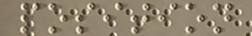position
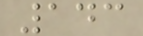143
